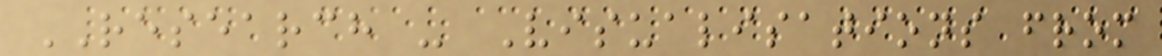RESEARCH - Visualisations from
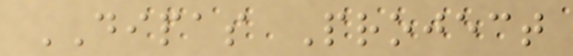DIPAS Project
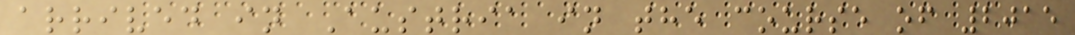arrived in Austria in the course of 2015
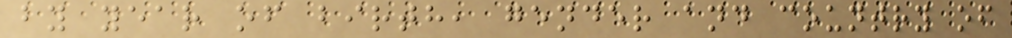by year of birth, gender and country of
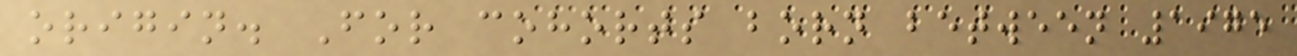origin. For cohorts born between 1975
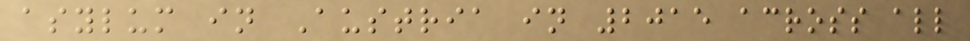asylum in Austria in 2015 across all
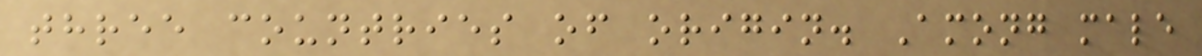three countries of origin. Among male
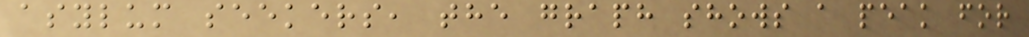asylum seekers, the graph shows a peak for
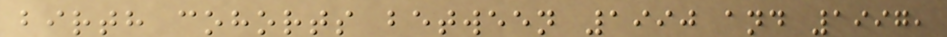birth cohorts between 1990 and 1997,
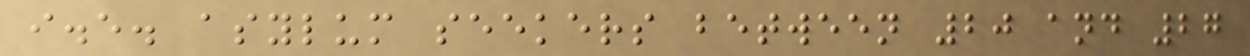i.e. asylum seekers between 20 and 27
